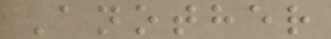Another
